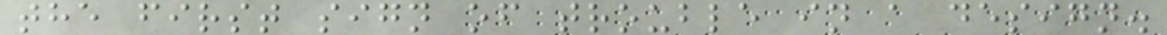the first sign of trouble in a design.
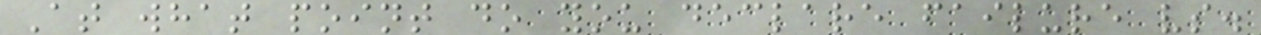At what point do you declare failure vs.
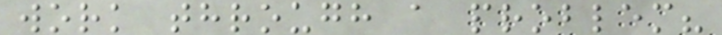work through a problem?
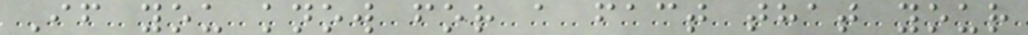If you know for a fact that your
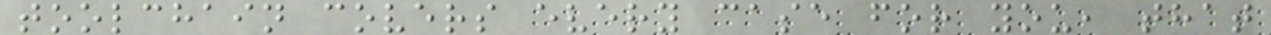toolchain covers every case for you, that
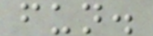fun.
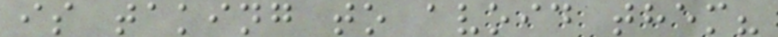is taking to avoid them?
